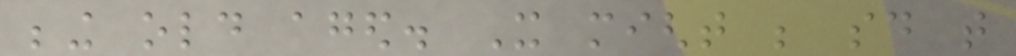being old aged. It might be said that
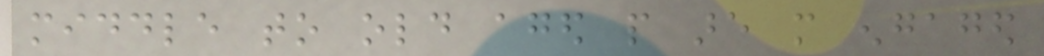middle to old aged people are more engaged
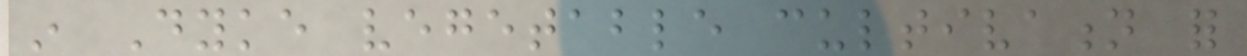in Dyke vegetable cultivation for
